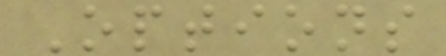Options
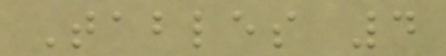Tables 4
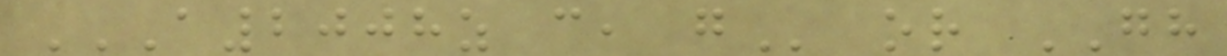A2008Z C, G or GH
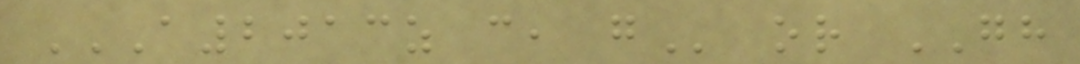A2013Z C, G or GH
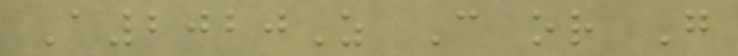A2020Z C or G
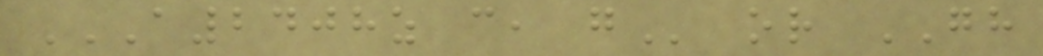A2408Z C, G or GH
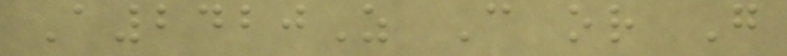A2420Z C or G
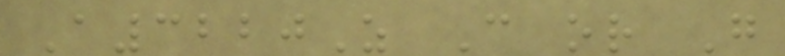A3220Z C or G
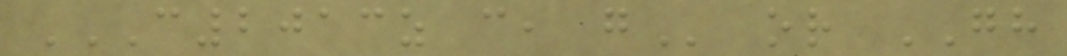C2013Z C, G or GH
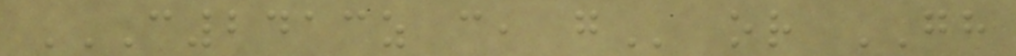C2413Z C, G or GH
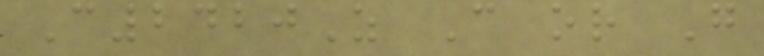C2420Z C or G
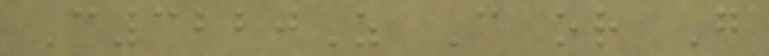C3220Z C or G
